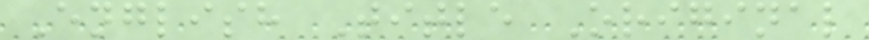English Title Original
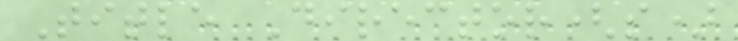Title Director(s)
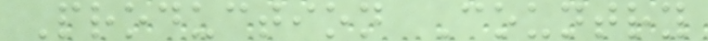Production Country
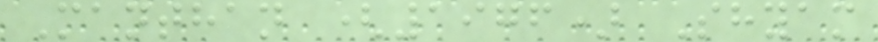Manthan (1976) Shyam
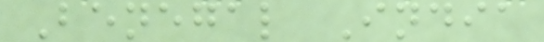Benegal India
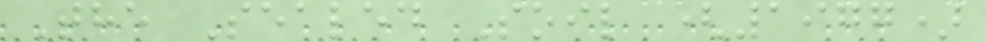The Sealed Soil (1977)
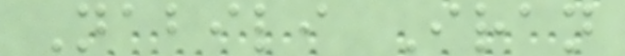Nabili Iran
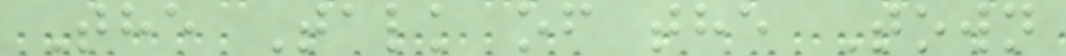The Talk of the Town
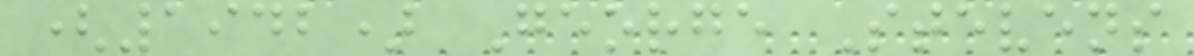(1942) George Stevens
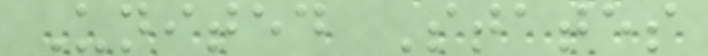United States
